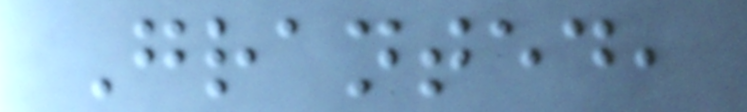Granted,
